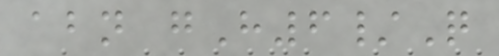abn gH6/Q
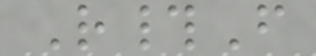R#F
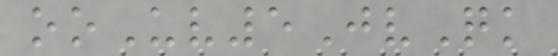ooUv5JvQk
